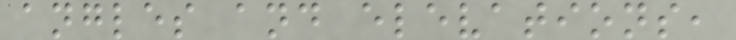angles and elevations,
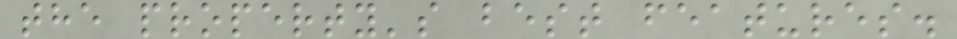the property's best features.
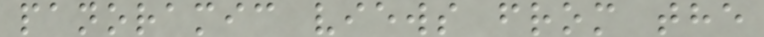panoramic views from the
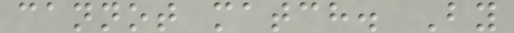cannot match. By
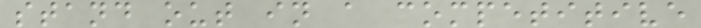stand out in a competitive
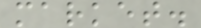market.
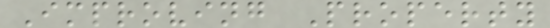Improving Property
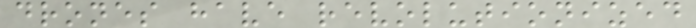drones have revolutionized
